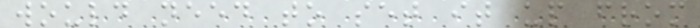would need to set it up from
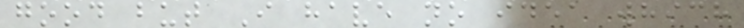good but I have no idea which
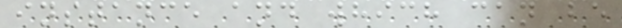instance and which can be
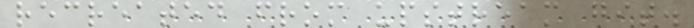recreated from upstream git.
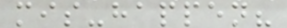mis-happen?
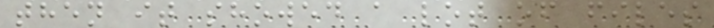then it showed a lot of files
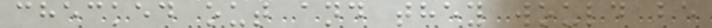checked out and they would be
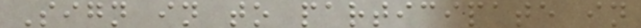Sign in to participate in
